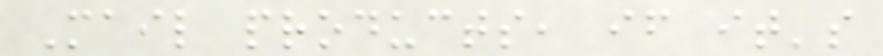Mail products, if it's
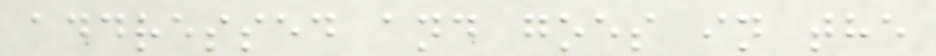addressed and goes in the
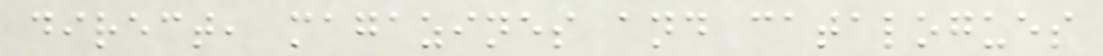direct, magazines and catalogues
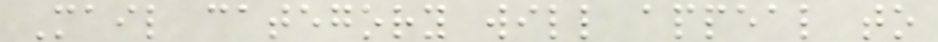Mail category will appeal to
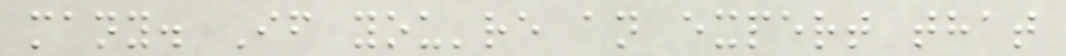many. If you're an expert that
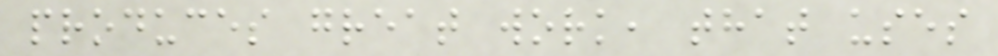produces great work, that uses
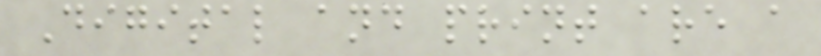Digital and print are a
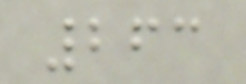263
